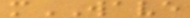mWAVE
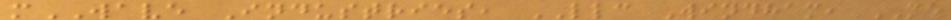mWAVE Industries, LLC Windham, ME
